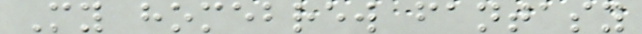My homebrew fantasy
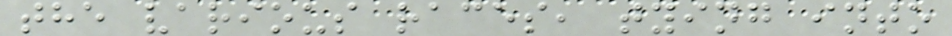the various races, tying into
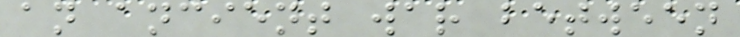an ancient war between
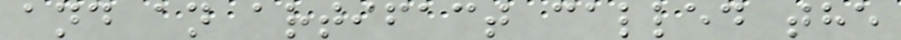and an artifact called the
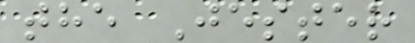the Jester
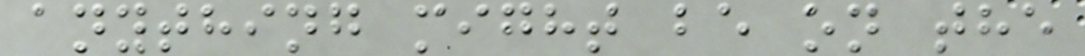anything might be on the
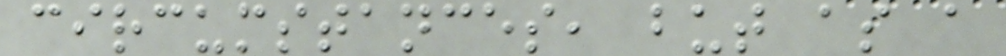circumstances, but as a
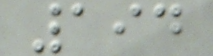194
